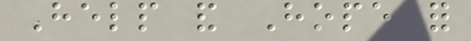Help and Hope for
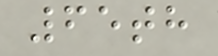65th
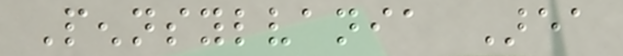Pennsylvania Area
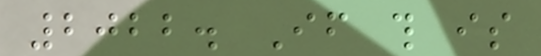2022. If this is
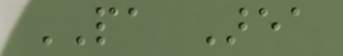PA Area
